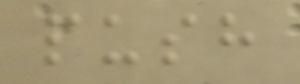push
